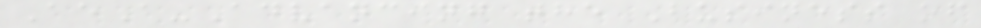AeA-Advancing the Business of
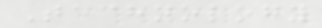Technology
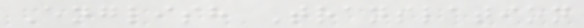English Translation
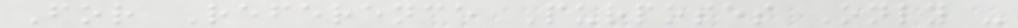For Reference Purposes Only -
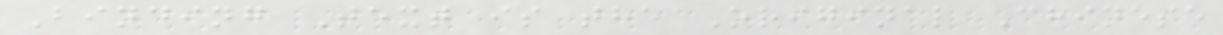Binding Text is the Original Chinese
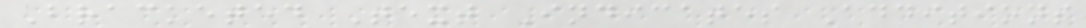Bracketed Text Indicates Additions
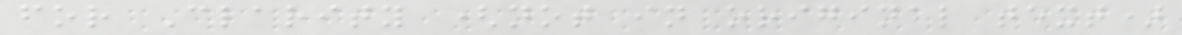for Clarity (not in original text)
